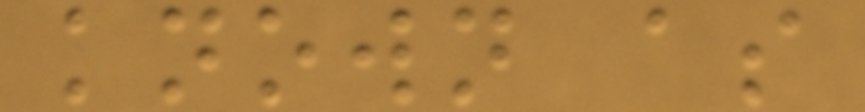known as
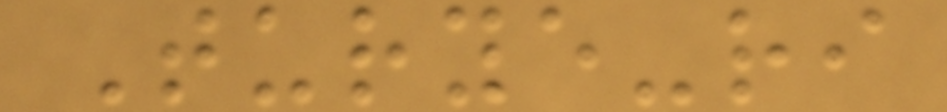Turye-ri
